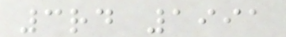3rd 1991
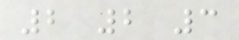2 2 3
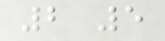2 5
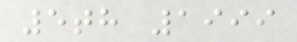5th 1999
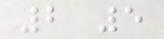2 5
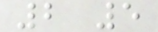2 5
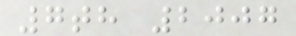7th 2007
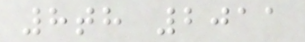8th 2011
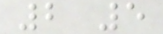2 5
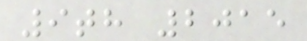9th 2015
